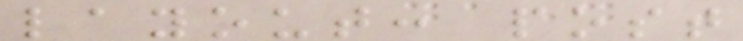layout: post
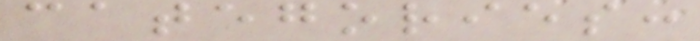categories:
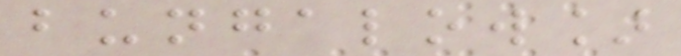bungalow]
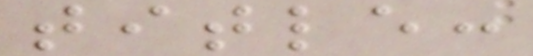title:
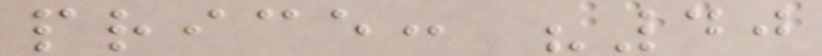price: "40
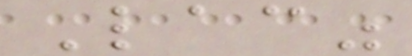Lac"
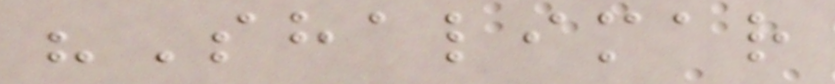"Shalimar
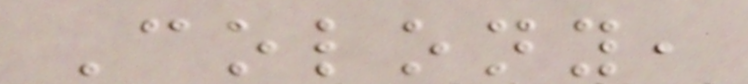Colony,
